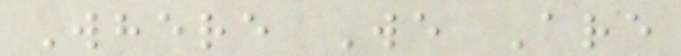Where We Are
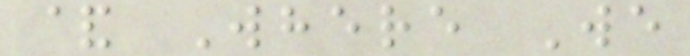& Where We
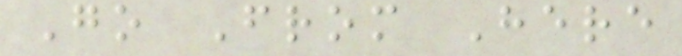Go From Here
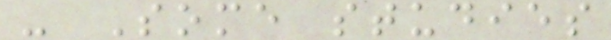- Some studies
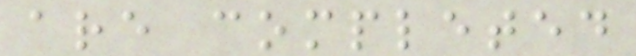are completed
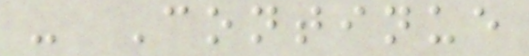- Continue
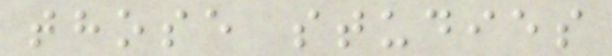those studies
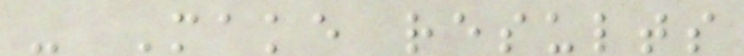- Make results
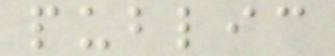public
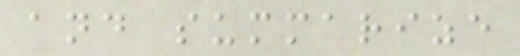and summarize
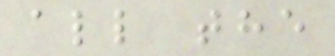all the
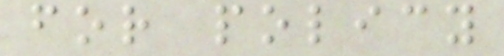for policy
